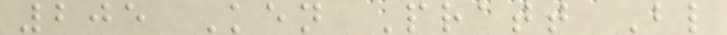205 Ken Pratt Bl
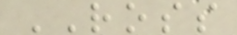ROSS
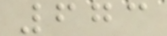673
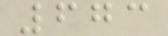673
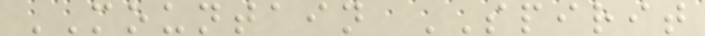MOUNTAIN SPIRIT
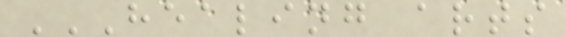HEALING ARTS
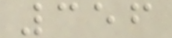356
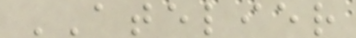ATELIER
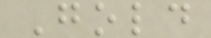Gold
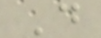D
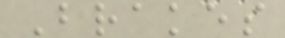Brakes
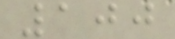100
